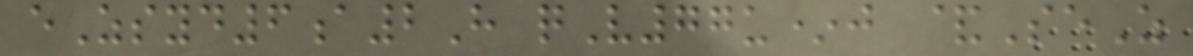eZsyd6a2H qV77u*j &SeZ
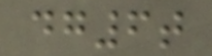dg6t
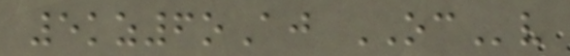5kz6oAj OCv
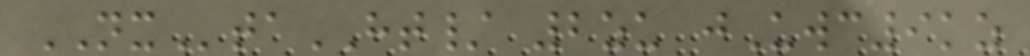NXtaHT/ 2zu jUwc9kz
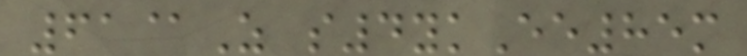61@Z s4ykEe85m
